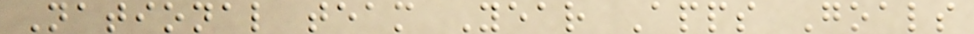National team Year Apps Goals
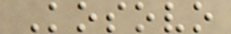Kosovo
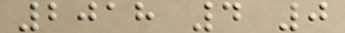2018 4 0
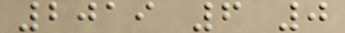2019 6 0
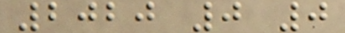2020 0 0
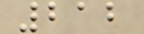212
